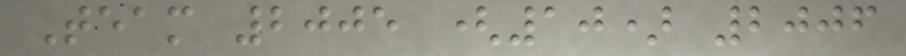Team 2005 (10) 2006
